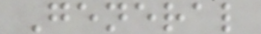General
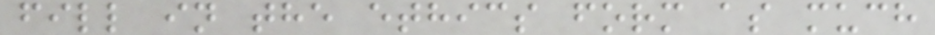fill in the ethics form as much
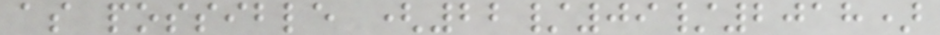as possible (22/09/2018)
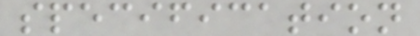specification
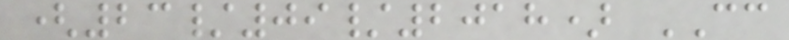(23/09/2018) CC
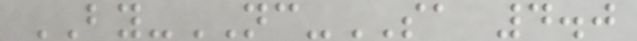BY-NC-SA 4.0
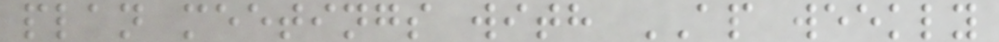plan meetings with AP weekly
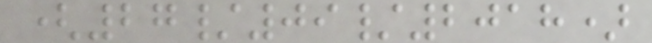(27/09/2018)
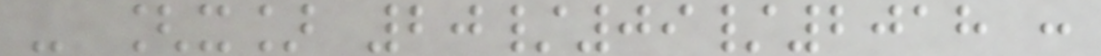- [x] 20/09/2018 :
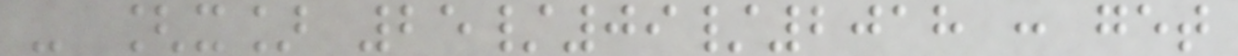- [x] 25/09/2018 : get
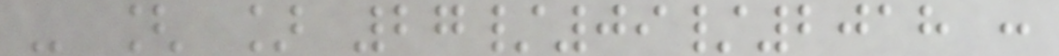- [ ] 27/09/2018 :
